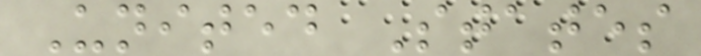United States
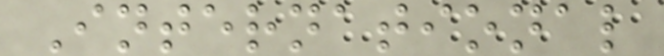International
